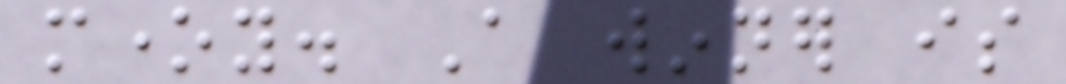money. A winner is
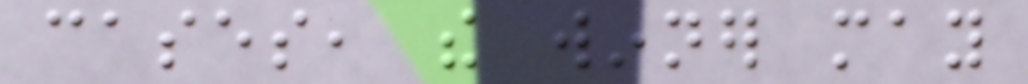cases, the winner may
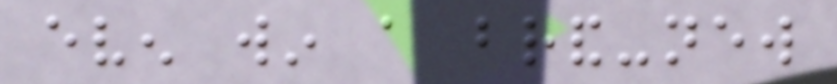even win a brand-new
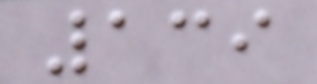139
